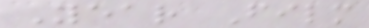Year Film
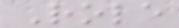Role
